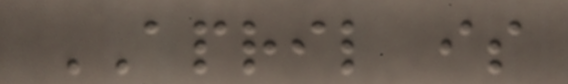APRIL is
